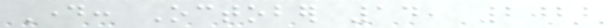Day: October 14, 2022
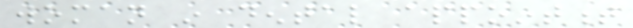woman in dental appointment
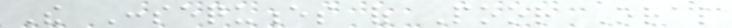The Consequences of Poor Oral
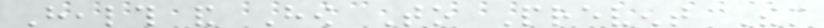Health and How To Prevent Them
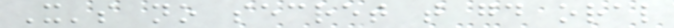It's no secret that good oral
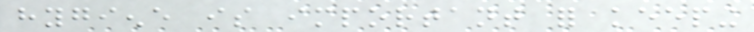hygiene is important for keeping
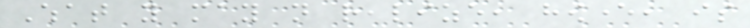What you may not realize, however, is
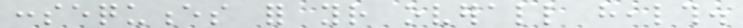consequences for your overall health.
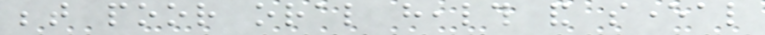between poor oral health and several
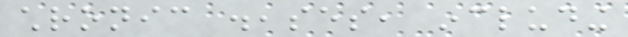chronic diseases, including
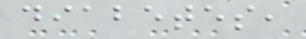diabetes,
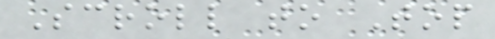Scroll to Top
